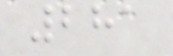281
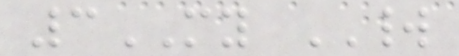3MY WORLD
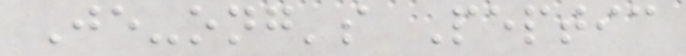Je-ong's Peptic
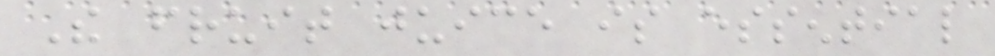The fruit juice is essential
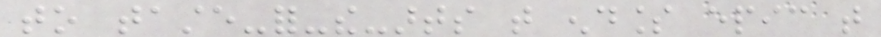to taste-for-the-arts that endless epic that
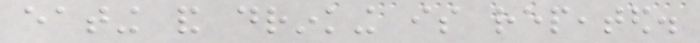eating and drinking is repeated.
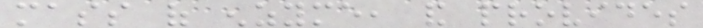mass of enzyme, and provides
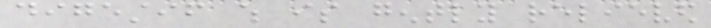digestif which is gently relieved
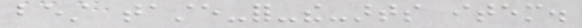best taste-for-the-arts item.
